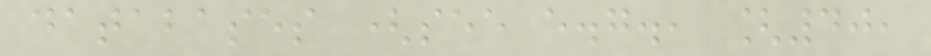databases (see e.g., [40,
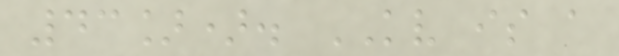43]). KV is a
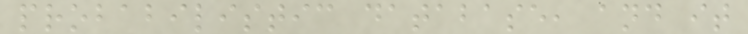probabilistic database, and it
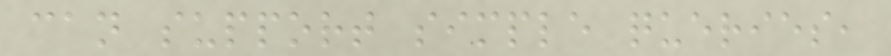can support simple queries,
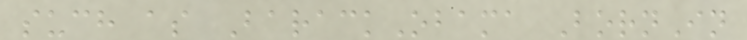such as BarackObama BornIn
